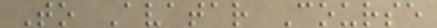To Avatar Course
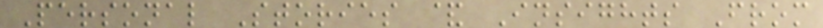Personal Stories & Insights From
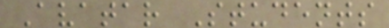Avatar Students
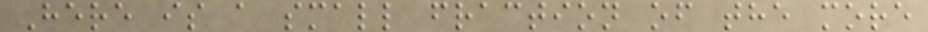Here is a small fraction of the more
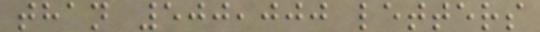than 500,000 letters
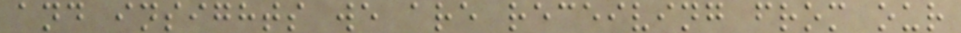and insights we are receiving from our
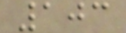103
